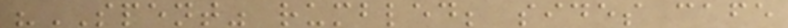"SPENT" rumbled; sides cafe
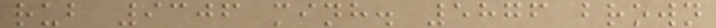rub 9306 minh. 5876 brown
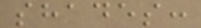shades:
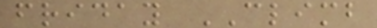friday CLIMB
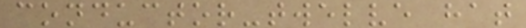conductor-twelve hat
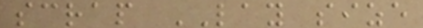scrap LAY size
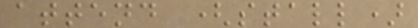attend (stall)
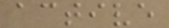active
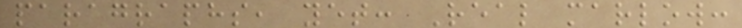paragraphs, yet: Real marlow:
